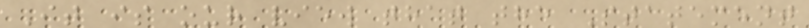It is our view that the Statement
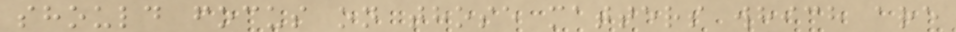should focus on those matters which are
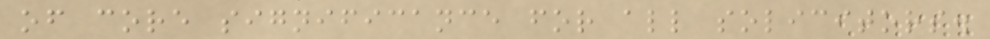of core significance for all solicitors.
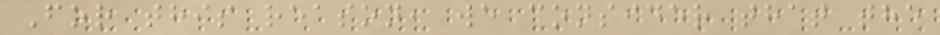For this reason, we consider that the
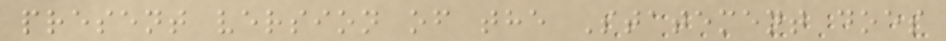present version of the Statement does
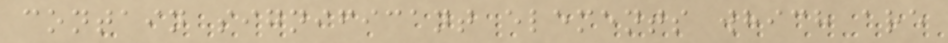contain significant elements which are
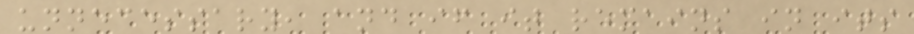unnecessary, and if it remains in its
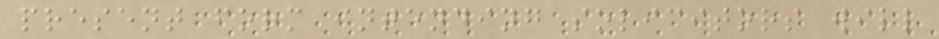present form intending solicitors will
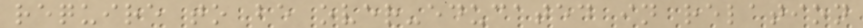require to be over-educated in relation
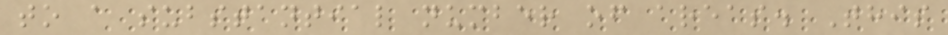to a substantial number of areas. This
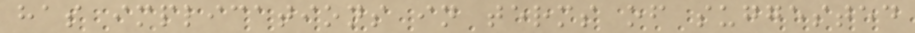has implications in terms of suggested
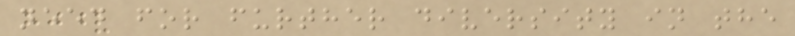need for further diversity in the
